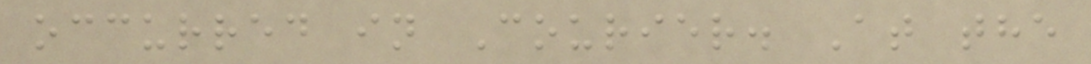occurred in Courier. At the
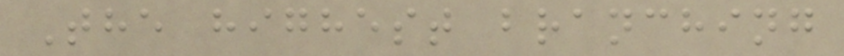The highest branching
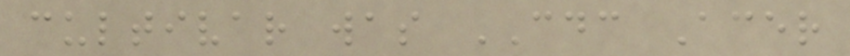cultivar was CDC Acer
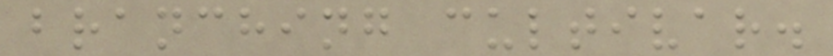branching cultivar.
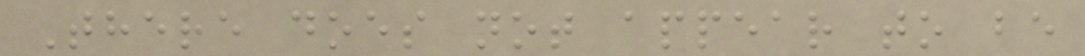There does not appear to be
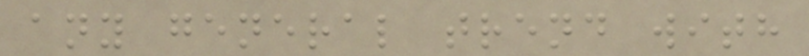any general trend with
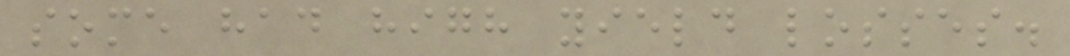some had high yield losses.
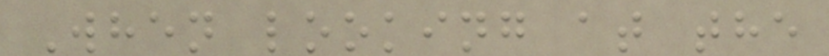When looking at the
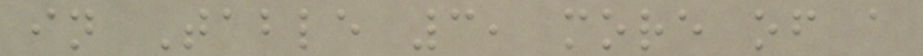in Table 3, more of a
